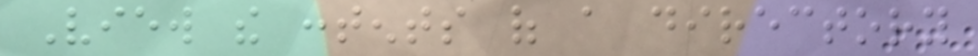View the contents of a directory
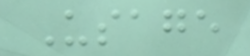Usage
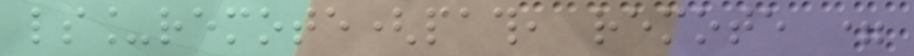ls_remote(path, remote =
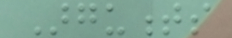Arguments
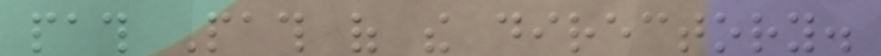path Path of the directory.
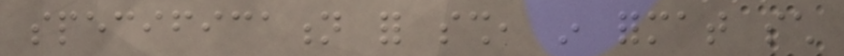specification for ssh, in format such
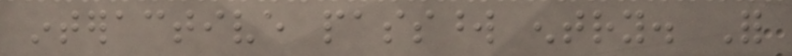interactive password entry. For
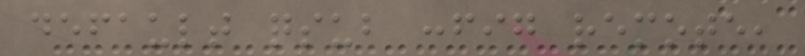default qsub config remote,
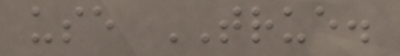use TRUE.
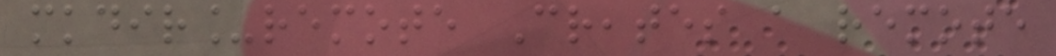mkdir_remote Creates a remote
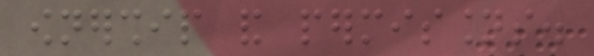ownership and permissions.
